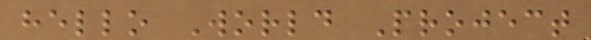hello World Project
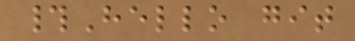#Hello git
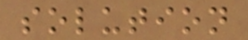solution
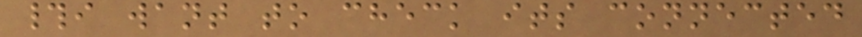#i want to check its connected
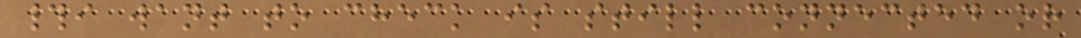#i want to check is still connected or
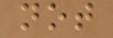not
